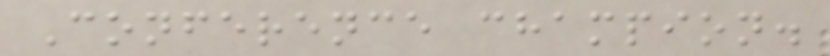Conference champion.
